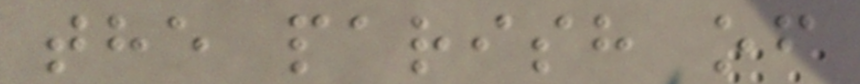the parish of
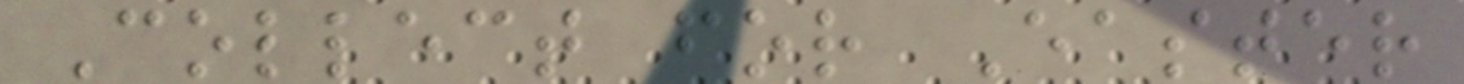Collect for Easter
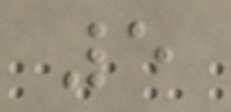5
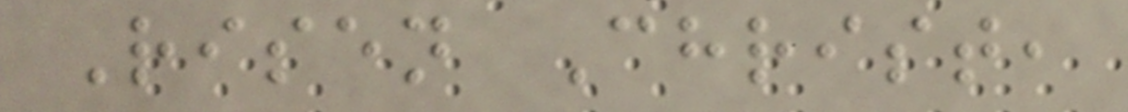Risen Christ,
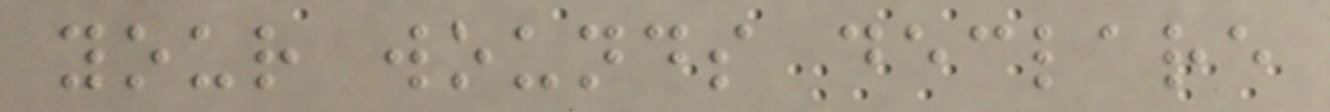your wounds declare
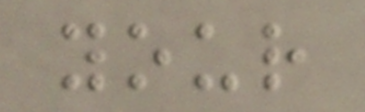your
